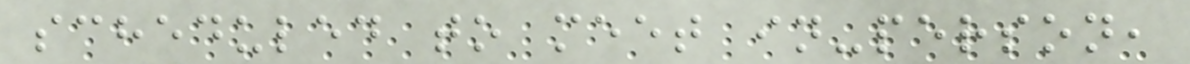scheduled to meet in-person,
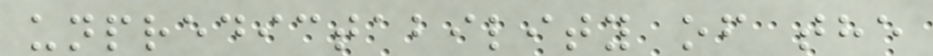unpredictability of the
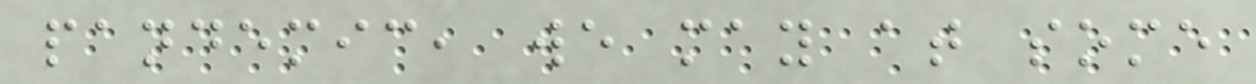pandemic, we may at some
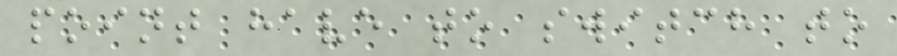point have to switch to
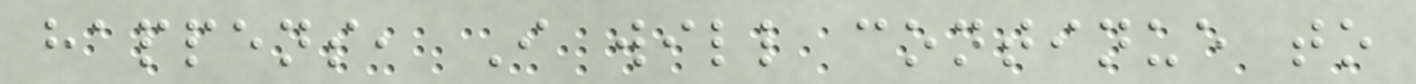happens, I will continue to
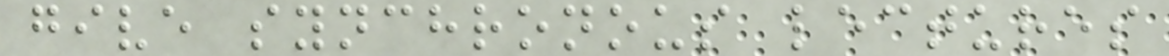give synchronous lectures
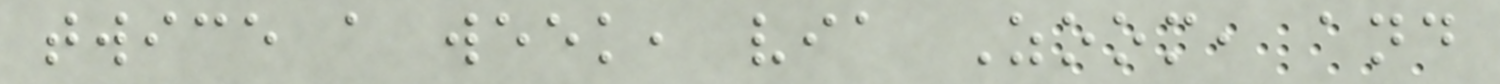twice a week, via Zoom, and
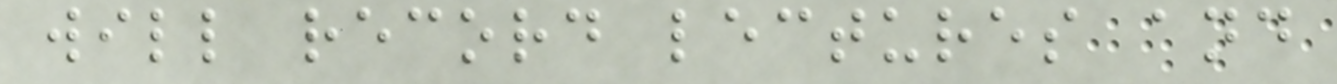will record lectures and
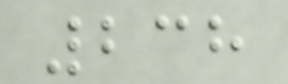238
